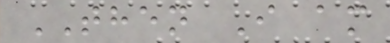THEN I am
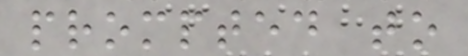prompted to
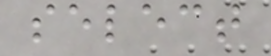select
